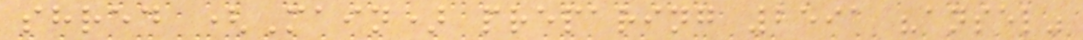shred (Main) preparing 2591 "ansel"
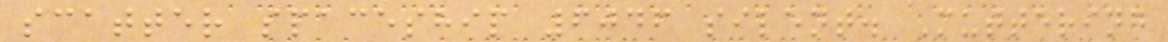scatter spaceship 6046 silent. Muttering
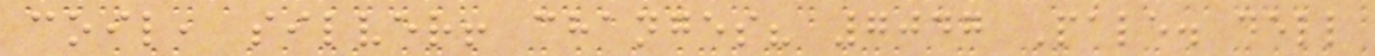coil, silver! changes? 7047 Pale. dell
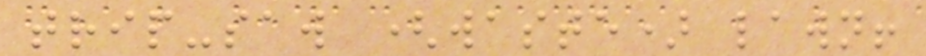trip-saw (waste) lawn!
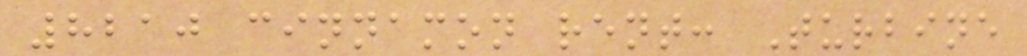8210 cinnamon rent: Turbine
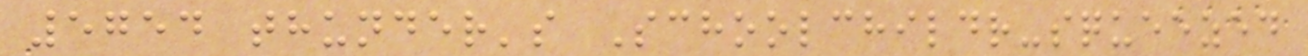5754 thunder's Schoolchildr-squeezed
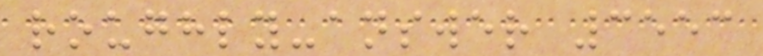roughly-answer 3553
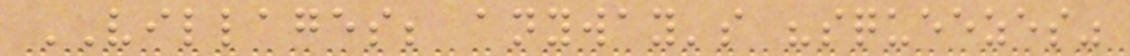VILLAGES; anyway's "squeezes"
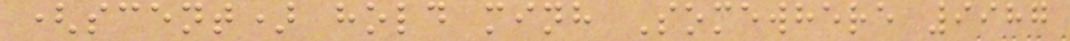(scent) hold minh Somewhere 9987
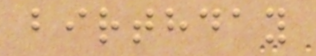birthday
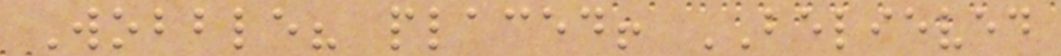Wobble? placed! BELIEVED
